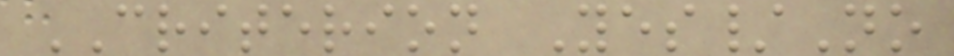CRITERION Yes/No
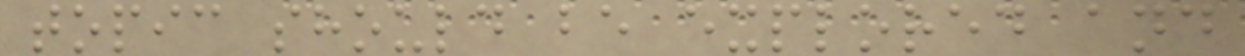topic should be explored and
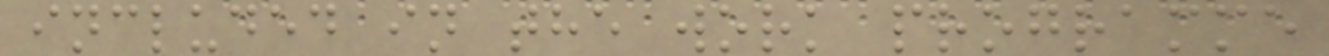included in the work programme
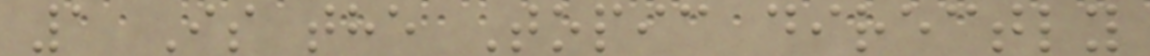1 Is the Topic directly
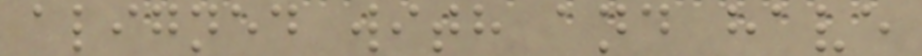aligned with and have
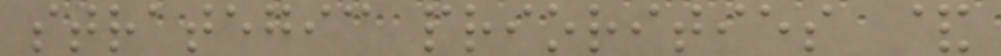strategic priorities &
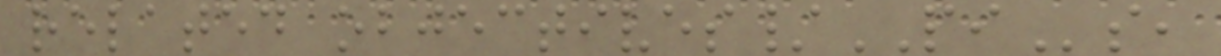related objectives/PIs,
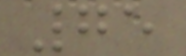75
